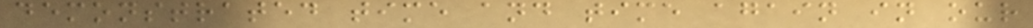demonstrated time and time again in our
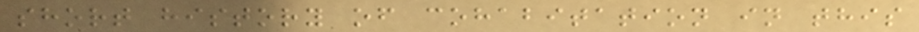short history of cohabitation in this
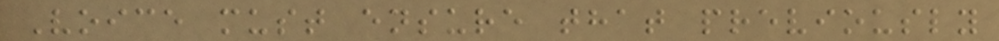Voice must ensure that previously
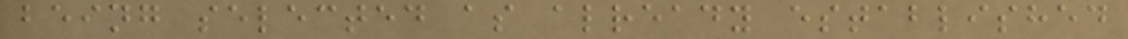being selected as already established
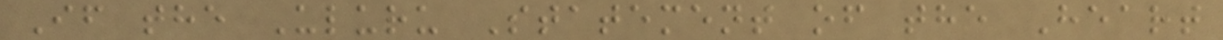If the Uluru Statement of the Heart
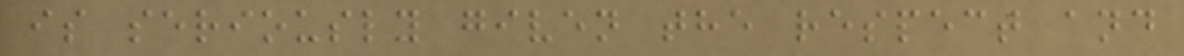is seriously given the respect and
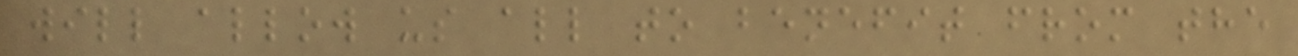will allow us all to benefit from the
